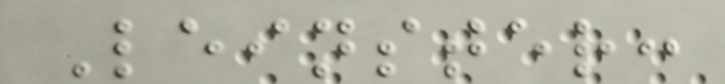Leinster:
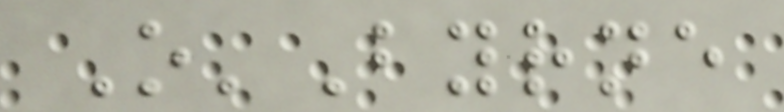O'Byrne
